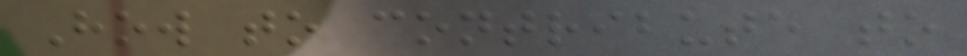How to contribute to
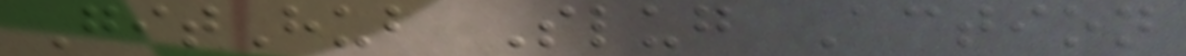GitHub Slug Action
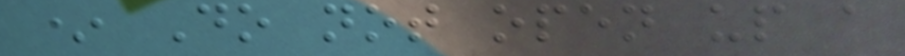* Do not open up a
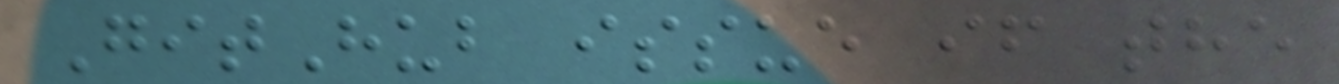GitHub issue if the
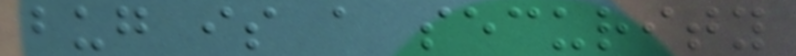bug is a security
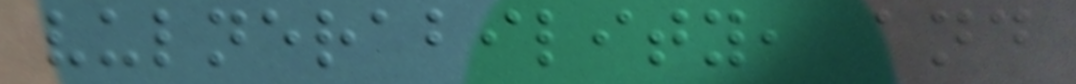vulnerability, and
